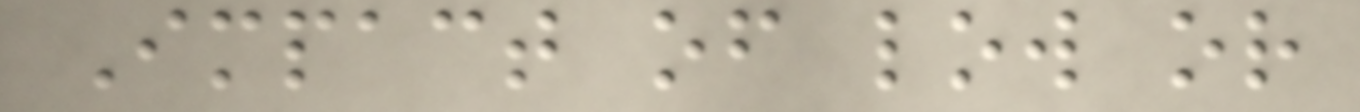Impact of low or
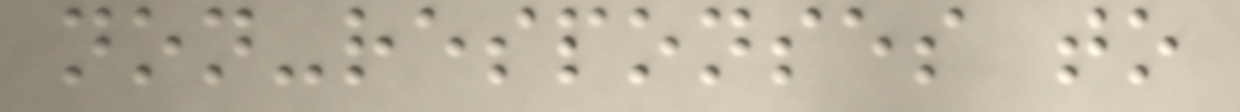non-responses to
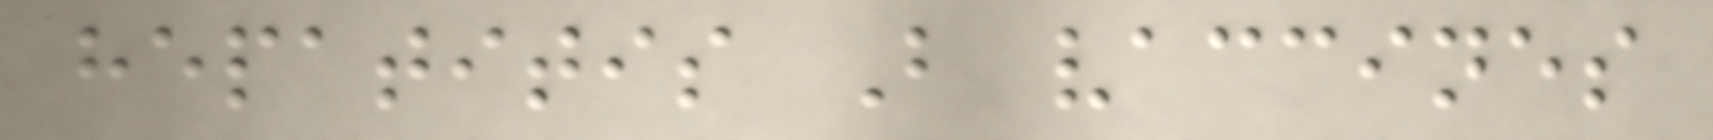hepatitis B vaccines
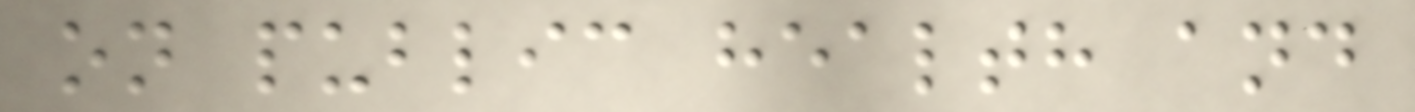on public health and
